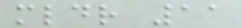mldr 11
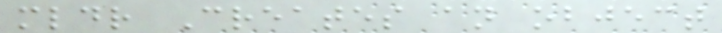mldr Creates an object
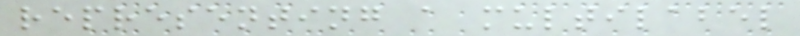representing a multilabel
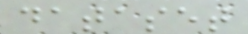dataset
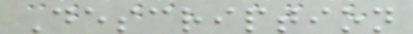Description
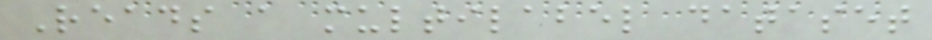Reads a multilabel dataset
